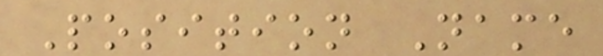Position Name
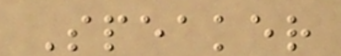Speaker
